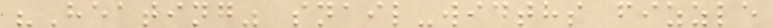"Heating" snail-widths fizzle
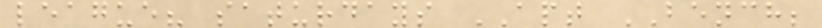league? saturdays APT BENCH;
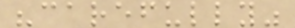"carefully"
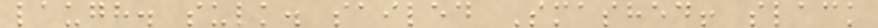laugh. sulk. sailed Smashed! slack
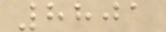8801
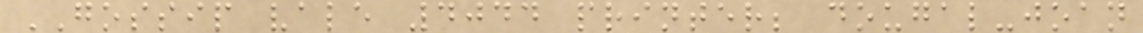GOSSIP vale 4044 printer; dougal-joan
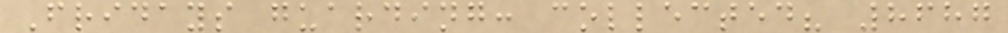Fridays guarding: collected? 8687
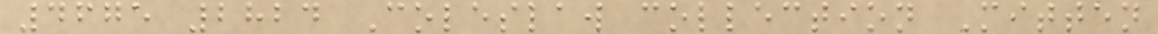4675 2824 Coleslaw collection Mitten
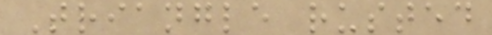Triangle rusted
